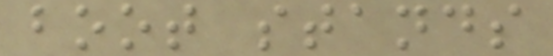boot stands
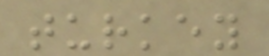turkey
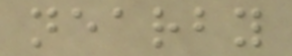nearby
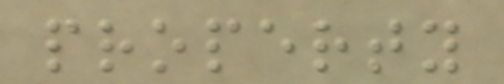property
